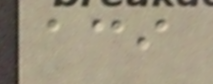aci
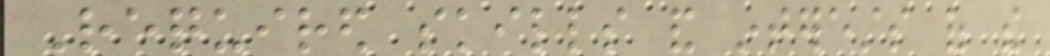Required skills and interests of the
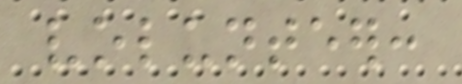volunteer:
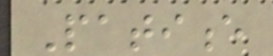Patience
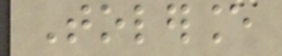Tolerance
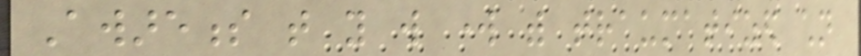Awareness that you will work with traumatized children
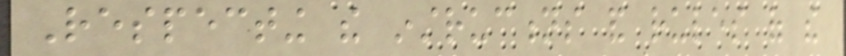Respecting the instructions and rules of the
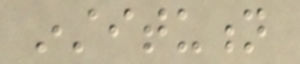institution
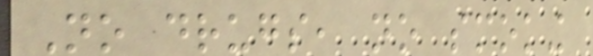No drugs, no smoking
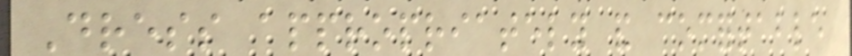Dress appropriately and comfortable
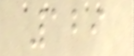129
